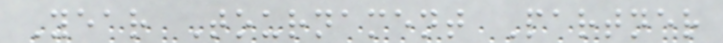Year Tournament Partner
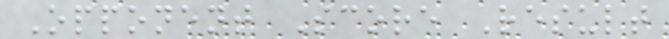Opponent Score Result
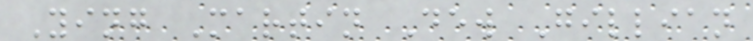Ying Martin Dew Gillian
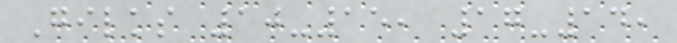Gilks 10-15, 17-14,
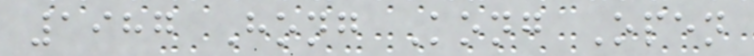1987 Hong Kong Open
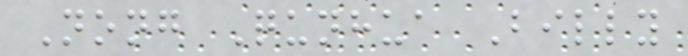Nong Qunhua Billy
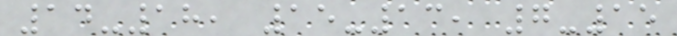14-18, 15-13, 7-15
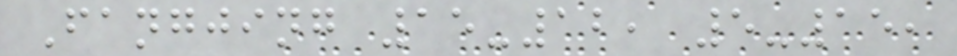Fangjing 15-12, 5-15,
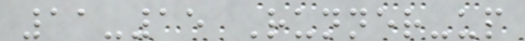11-15 Runner-up
